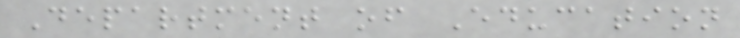Department of Education
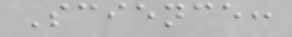Science:
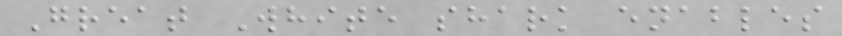Great White shark enables
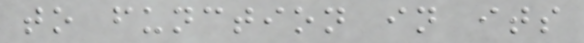to function in its
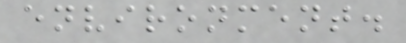environment.
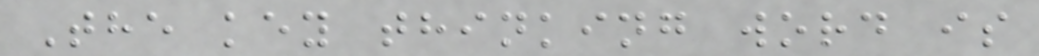The key thinking word is
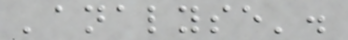'analyse'.
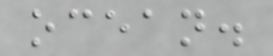ocean.
